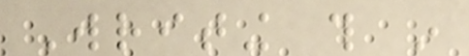Writing this in
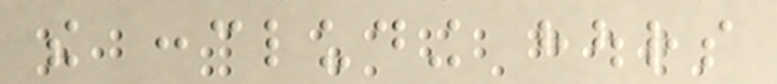the concluding hours
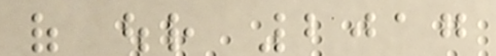of our 2017
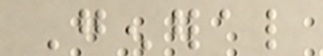General
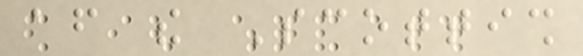after the Scottish
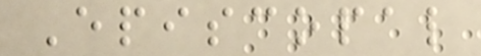Episcopal
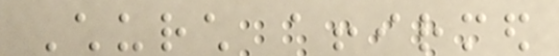Church affirmed
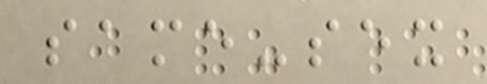same-sex
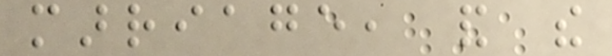marriage, and the
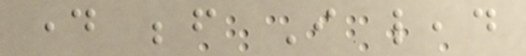day before I lead
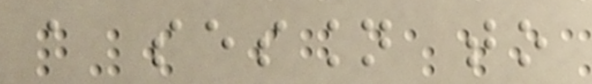a session to
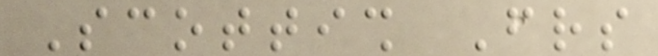Scottish Friends
